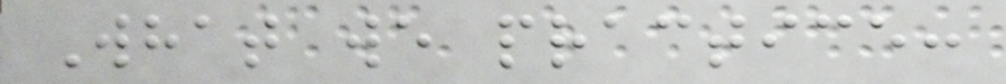What we practice:
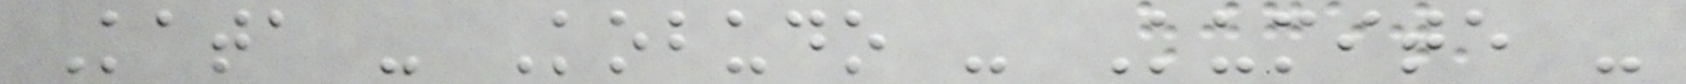Kata - Kobudo - Kumite -
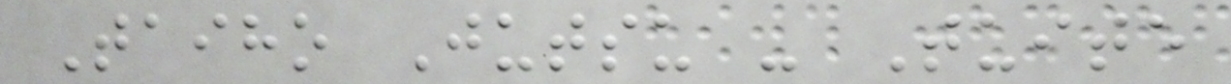Taiho Jutsu - Tuite
